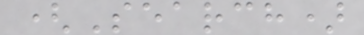(Search)
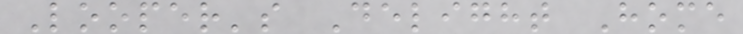Looper's Delight Home
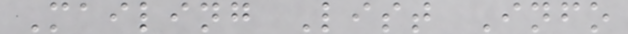Mailing List Info
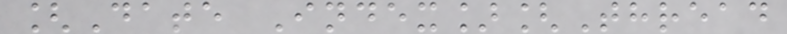[Date Index][Thread
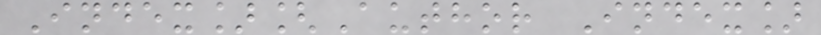Index][Author Index]
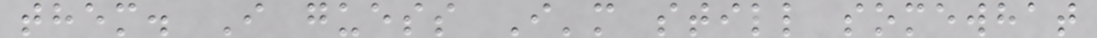them. I guess I'm still somewhat
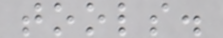tools.
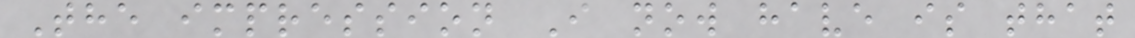The impression I now have is that
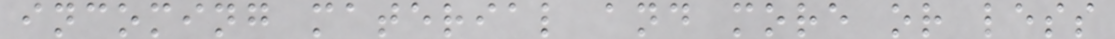incoming material and more or less
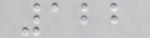122
